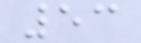53
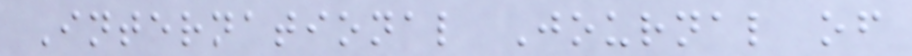International Journal of
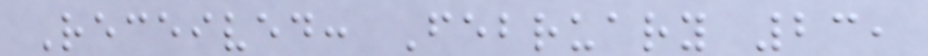Received: February 23,
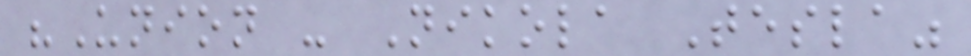"Union - Nikola Tesla"
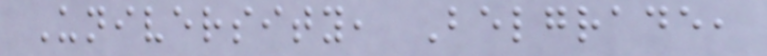University, Belgrade,
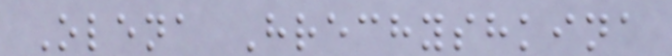Olena Hrechyshkina
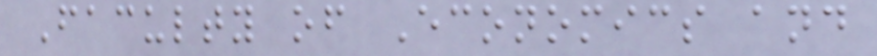Faculty of Economics and
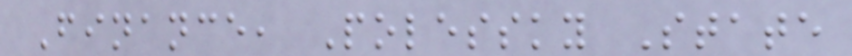Finance, Polessky State
